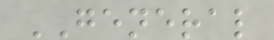GENERAL
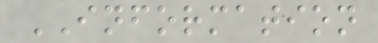INFORMATION
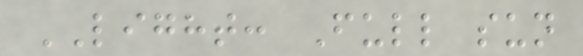LIGHT: Full sun
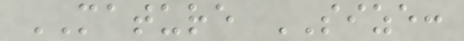MATURE SIZE:
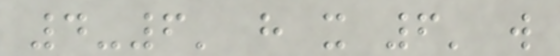4-6' h x 6' w
